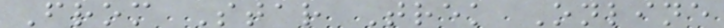From Star Trek Online
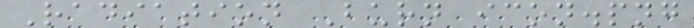Radiation Burn icon.png
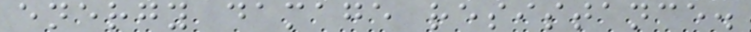energy damage resistance.
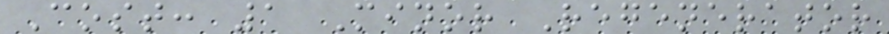Cost: 1 Minor Regenerator
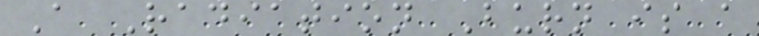A Radiation Burn is a
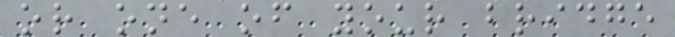or one of your bridge
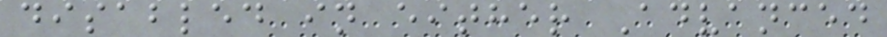disabled in either Advanced
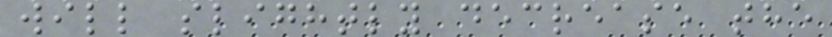will slightly decrease the
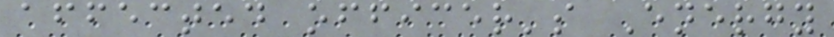affected officer's Energy
